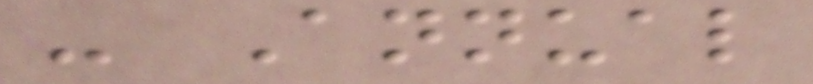- Annual
